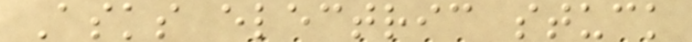Asks electric stuck
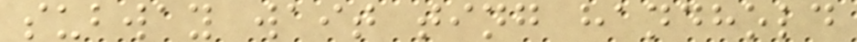subway wait ting handhold
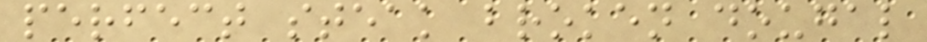perfect steak broken dougal
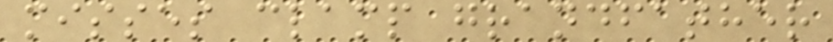misses clamp grandfather
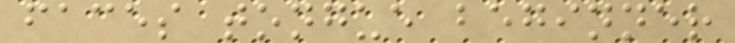faces tongue beginner
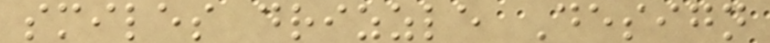smiles drizzle Design
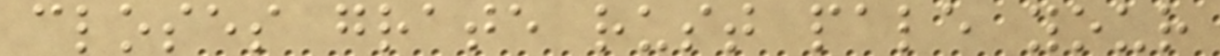closes grate rust pale your
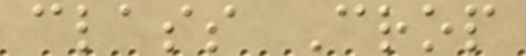class Crop
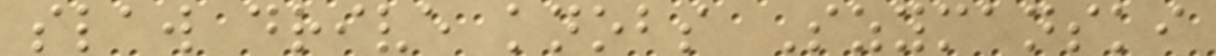slaw drive knobs Szymanski
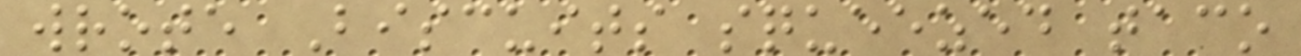wrote Biscuits squeezed taco
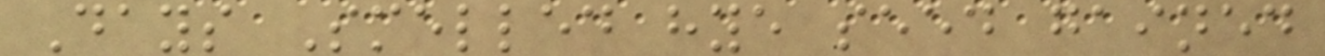Days Smelled hye seed gained
